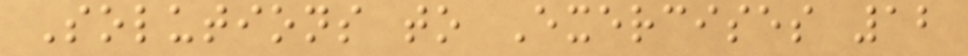Solutions to Exercises 12
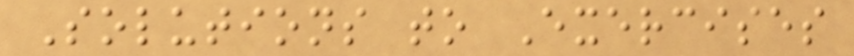Solutions to Exercises
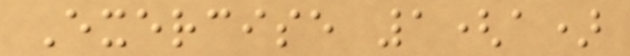Exercise 1(a)
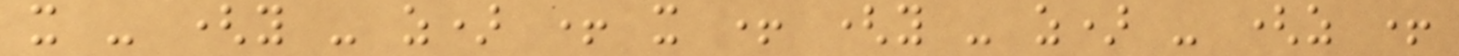x - (y - z) + x + (y - z) - (z +
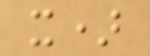x)
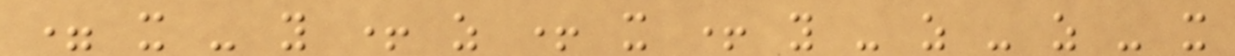= x - y + z + x + y - z - z - x
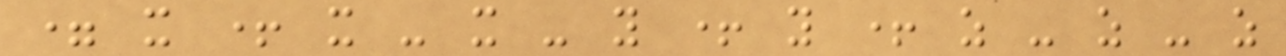= x + x - x - y + y + z - z - z
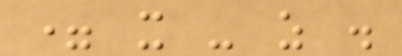= x - z .
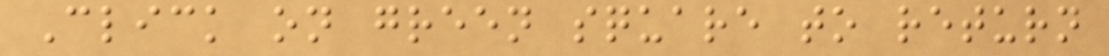Click on green square to return
